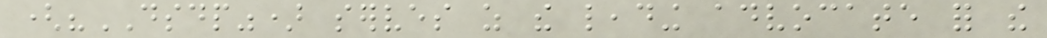("DSDP") serves as the leading advocate for the
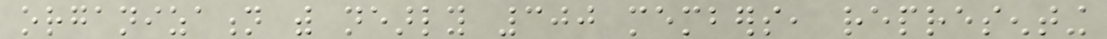organization with nearly 300 members, representing
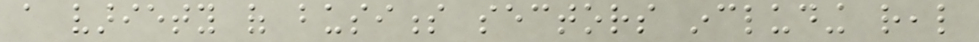a variety of business sectors including real
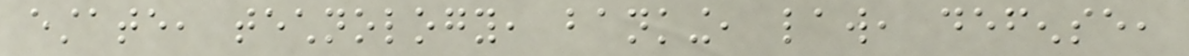estate, technology, banking, law, defense,
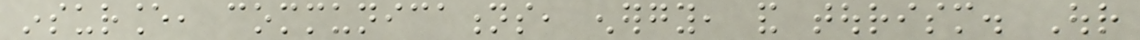insurance, communications, energy, and tourism. Our
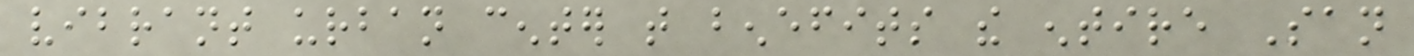vibrant urban center that benefits the entire San
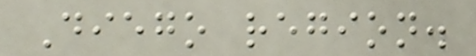Diego region.
